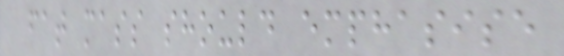fat mass should emphasise
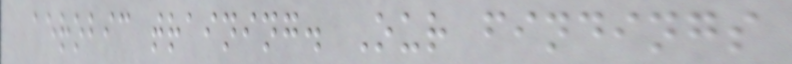aerobic training. Our findings
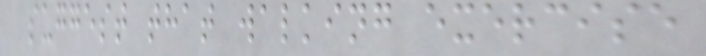suggest that walking exercise
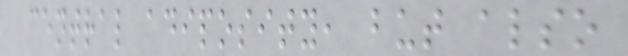central adiposity, but also
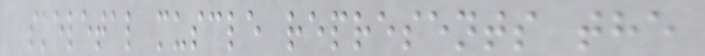skeletal muscle represents the
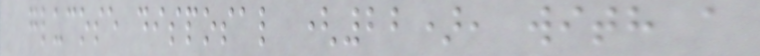glucose disposal (22), with a
